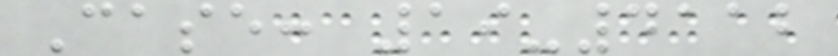Case: 19-4112
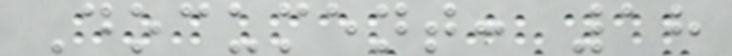Document: 18
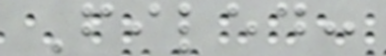Filed:
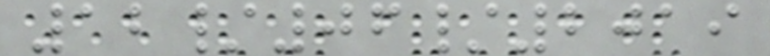12/06/2019
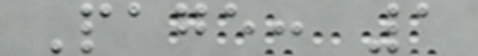Page: 1
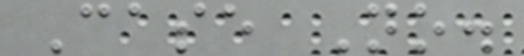Case No.
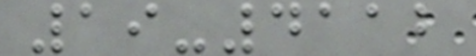19-4112
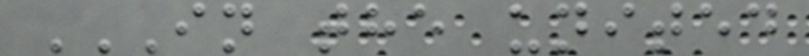IN THE UNITED
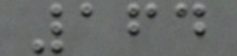164
